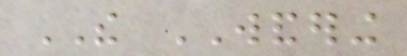THE WANDERING
